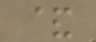&
